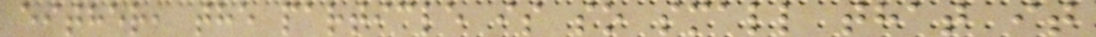either, the particle is so small that it
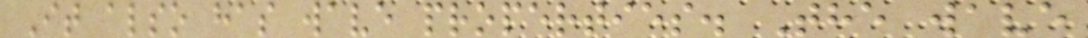It also has wave properties. The wave
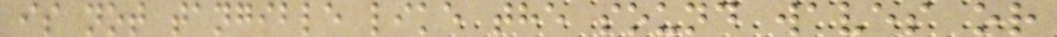is not tangible like the sound waves or
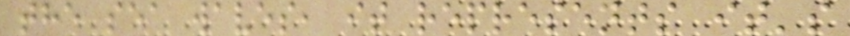the sea waves, it represents it's
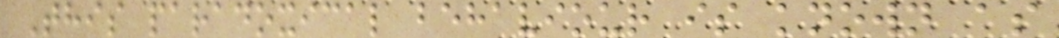This paradoxical behaviour is known as
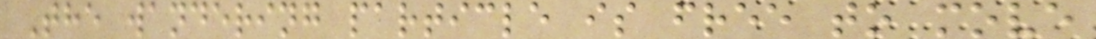The wandering particle is free to move
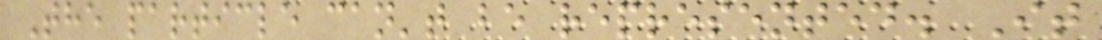The particle can't be represented. It
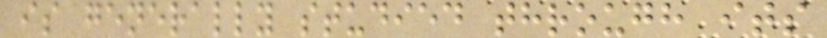is generally studied through its
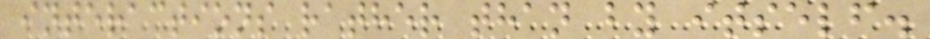interactions rather than by itself.
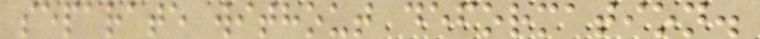separate without deformation.
